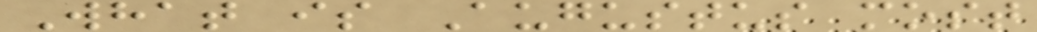What is Augustus most
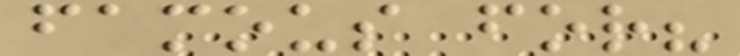famous for?
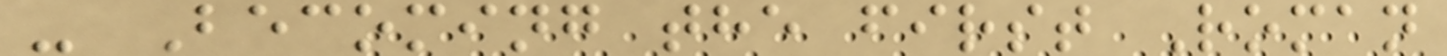- Becoming the first Roman
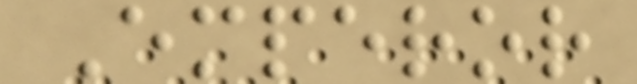Emperor
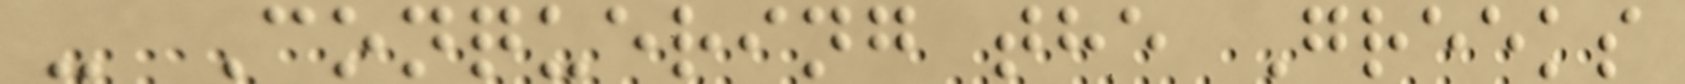- Conquering the Greeks
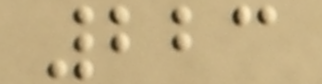223
